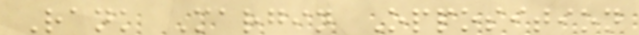Rank Margin Opposition
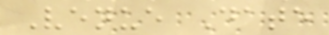Venue Date
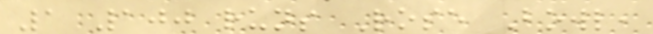1 100 runs Rose Bowl,
